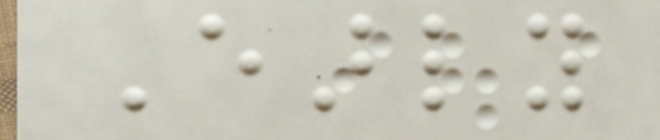Early
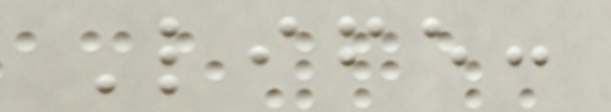Life:
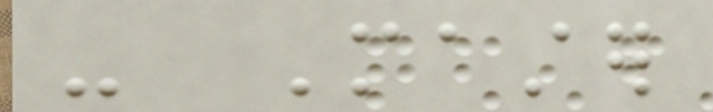- Master
